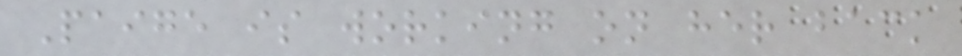Paige is working on her back
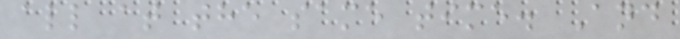all at the same time. And
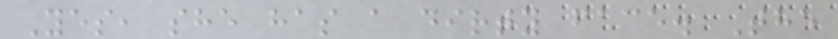Yes, she has a dirty face. The
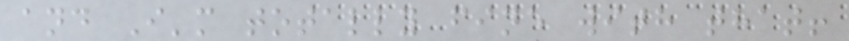and I'm totally fine with that!
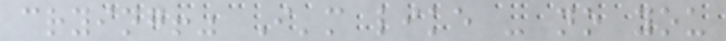crying!" I'm like - no you
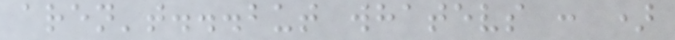aren't...but whatevs : )
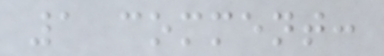1 comment:
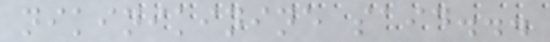nikinikinine said...
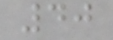40
